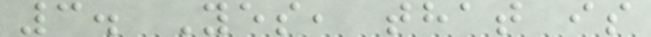3. Yes, that is
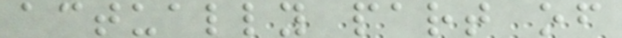actually part of
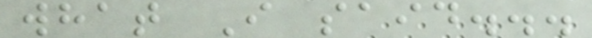what I said...
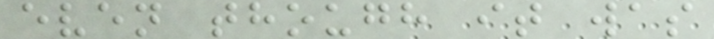even though it was
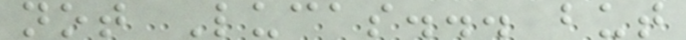not Lucas... but
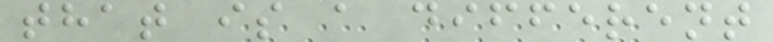that is a different
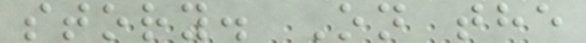story. On the
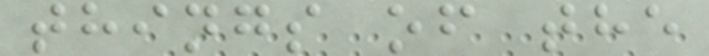things of the
